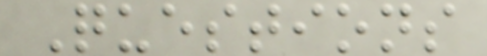Questions
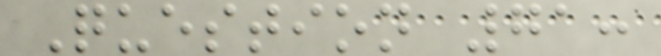Question 71:
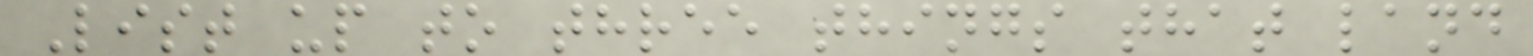List up to three things that land
